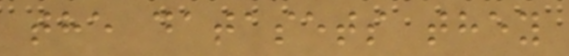the datasets they
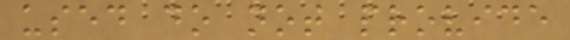used do not provide
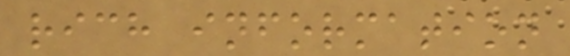rich information
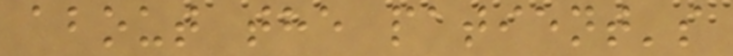about the patient's
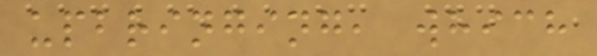upbringing, which
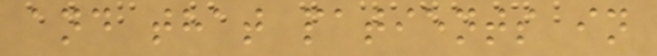and that patients in
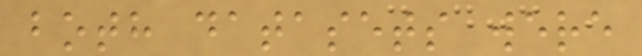both datasets were
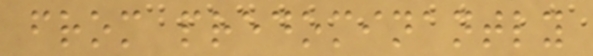from predominantly
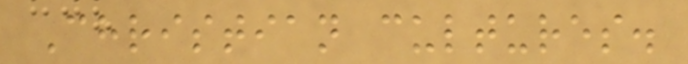Christian cultures.
